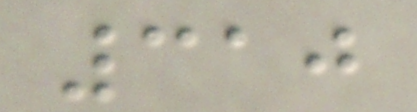310
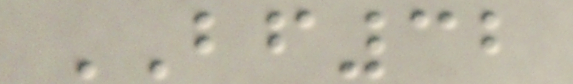BF32
